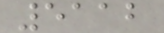5112
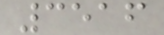3516
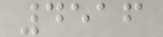4516
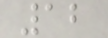12
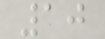10
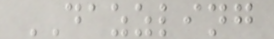DAZZLING
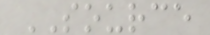SOURCE
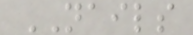NAILS
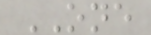ONE
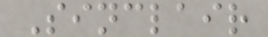Sinclair
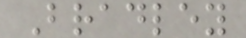Bradley
